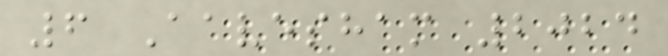6 Aavesham 2024
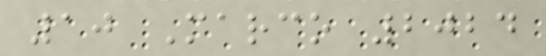10 Marco 2024
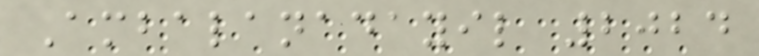Ambalanadayil 2024
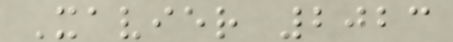Xavier 2023
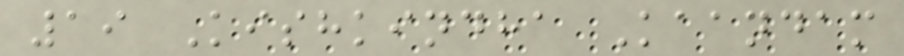19 Kishkindha Kaandam
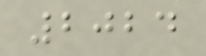2024
